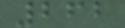262
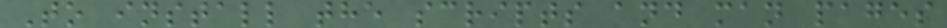To install the scripts and man pages
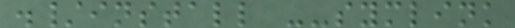./install --symlink
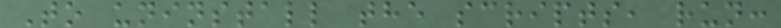To uninstall the scripts, run:
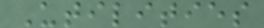Utilities
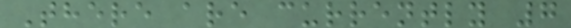There are currently 7
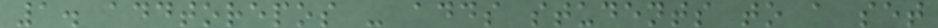1. addtorepos - adds students to a set
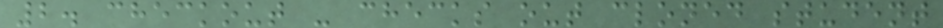2. checkout - checks out cloned student
